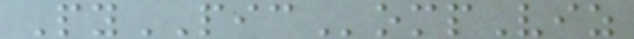PyPICompViz
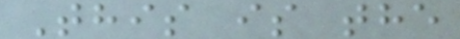This is the
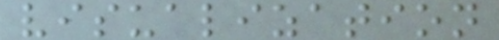visualization
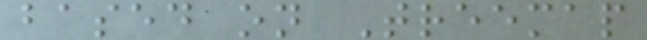based on Treemap
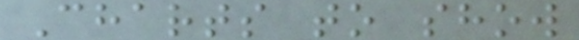Charts to show
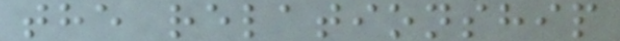the relationship
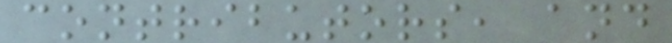contributors, and
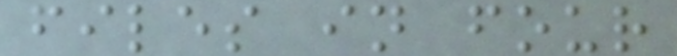files in four
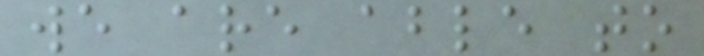we are able to
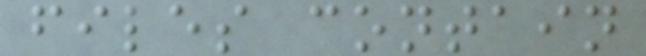files contain
